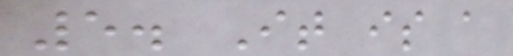5. It is a
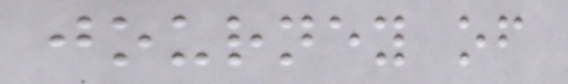journey of
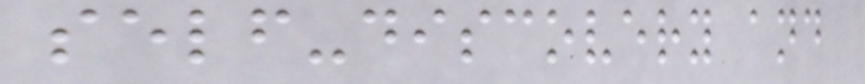self-discovery and
